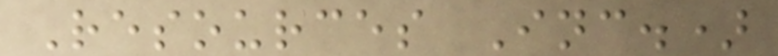Resources Inc.)
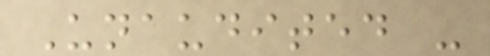Unaudited -
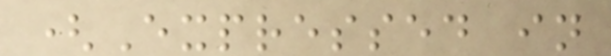(Expressed in
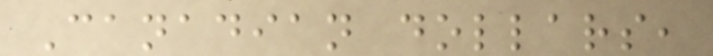Canadian dollars,
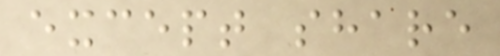except share
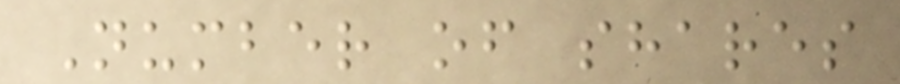Number of shares
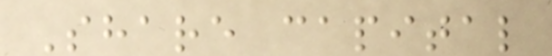Share capital
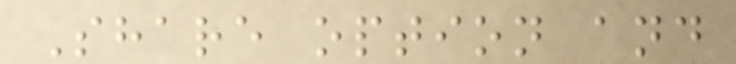Share option and
